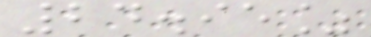24.95%
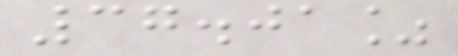37.01%
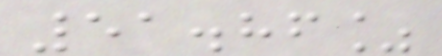51.86%
